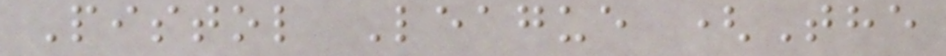Pistol League (The
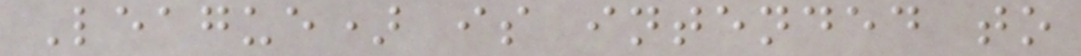League) is intended to
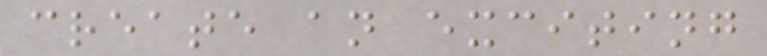create an exciting
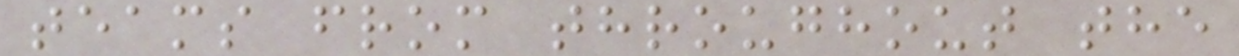teams from throughout the
